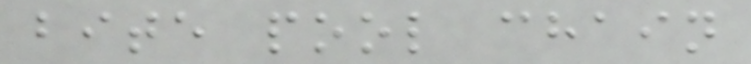bite pool chain
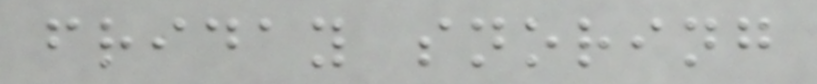friday snoring
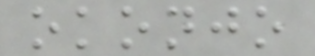okonjo
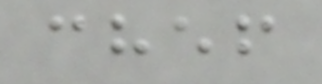chef
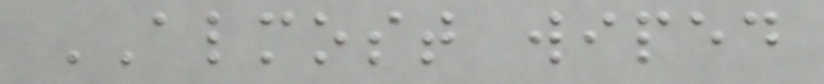ALMOST wiped
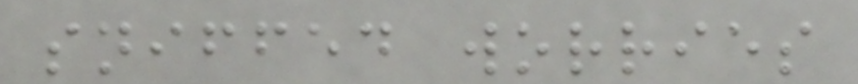sniffed worries
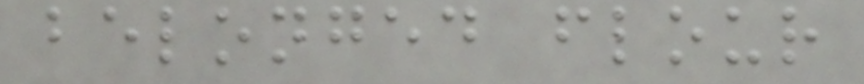belonged flour
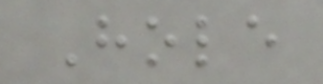Hole
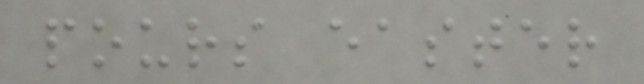pours easter
